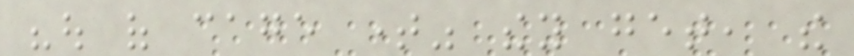"out of cage time" they get, the
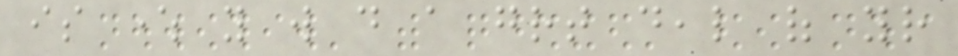is where you will do a great deal of your
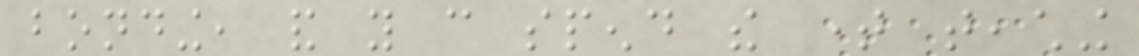bonding, and you can spend the time teaching
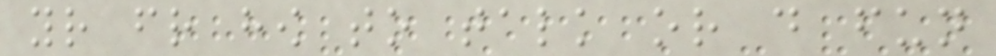your friend how to talk or do fun
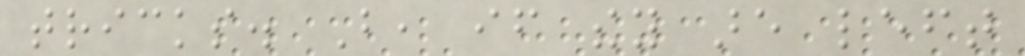tricks. But, if they are left
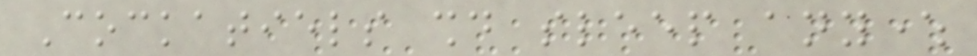Cockatiels should sleep anywhere
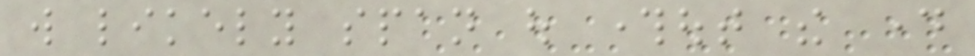will likely span out throughout the day
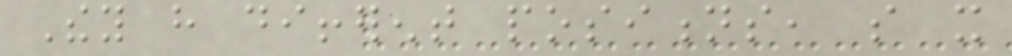They have different positions, so it
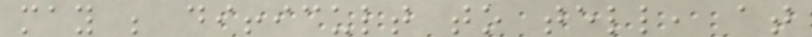may be difficult to tell, at
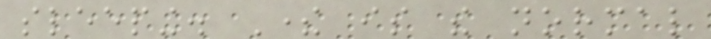sleeping. There is the normal
